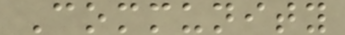Community
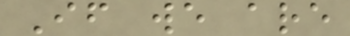If we are
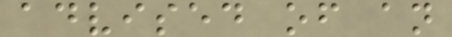advised of an
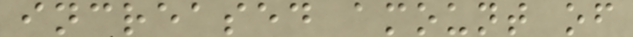increased amount of
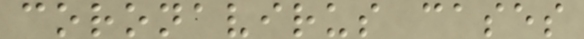coronavirus cases
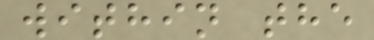within the
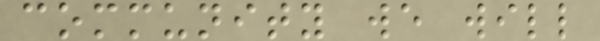community we will
